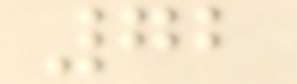72
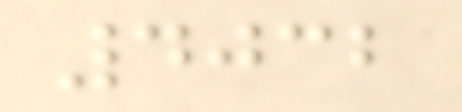4032
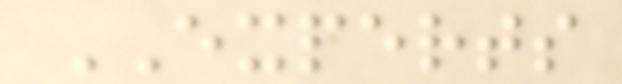EXPERTS
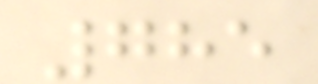785
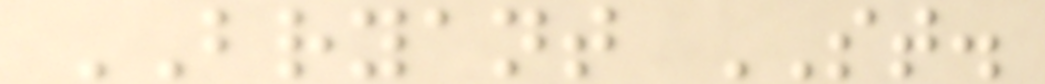BRYANT ST.
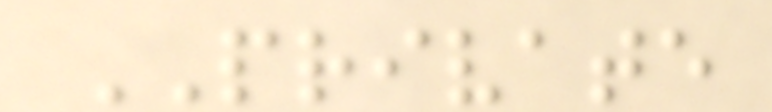PRIVATE
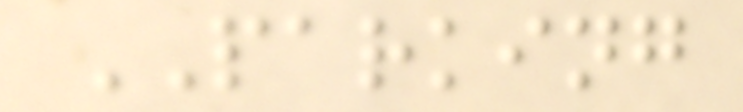PARKING
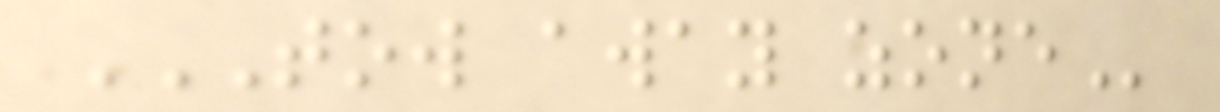TOW AWAY ZONE
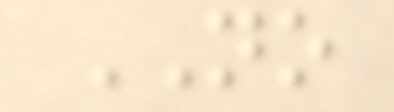NO
